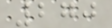270
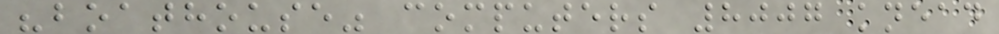"boathouse" computers 8007 knead
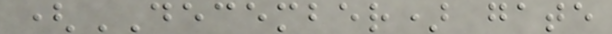(DECEMBER) gate
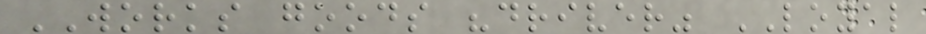WORKS goods "driver" LOYAL
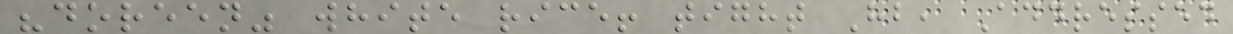"doreen" white rice! tight Hb, Addressed
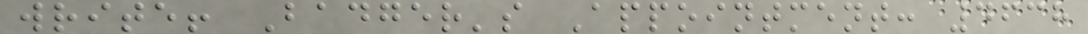write! Badger's Appointment: 4638
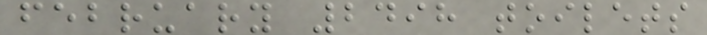february 2498 toilets
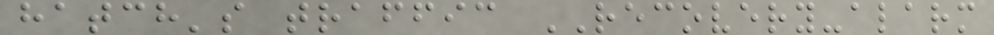hatch's traffic RECOVERY-alarm
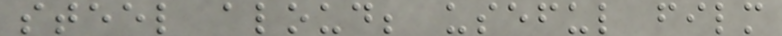steel aloud; useful film
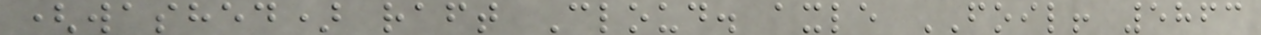(washed) raft Cloud. axle FOIL! 5863
